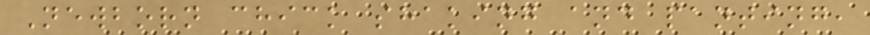Newborn chick shaking and panting,
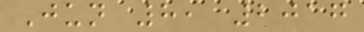Jun 8, 2017
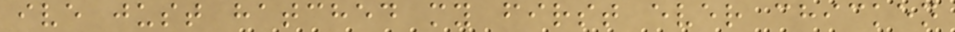ive just hatched my first ever chicken
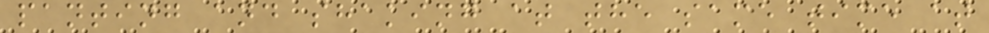panting and shaking at the same time at
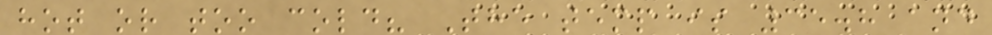hot or too cold? The temp is 35.8 and
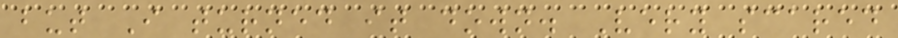but I turned it down. Very scared
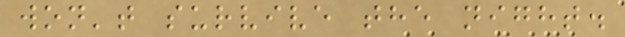won't survive the night.
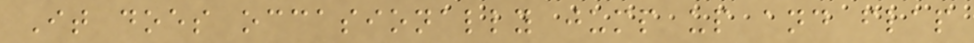It does occasionally jump up and flap
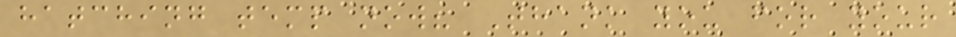hatching temp now? Thank you for your
